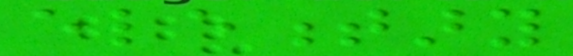elementary
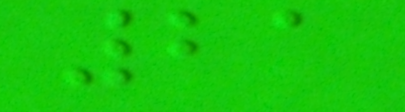21
